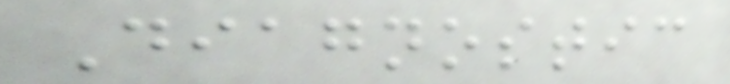Diagnostic
